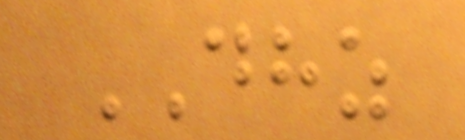DHZ
